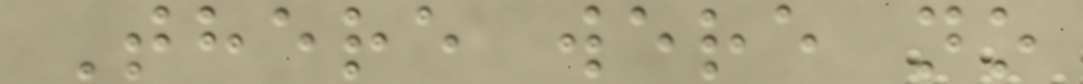There were no
